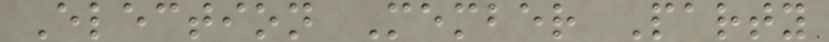Election Member Party
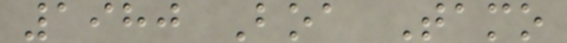1980 Boa Tamo
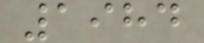1984
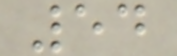54
